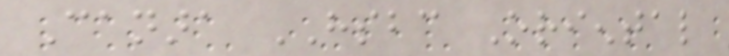Canara HSBC Oriental
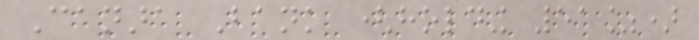Canara Bank (holding 51%)
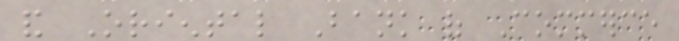and Oriental Bank of Commerce
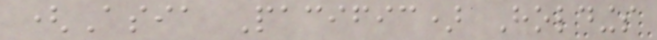(Asia Pacific) Holdings
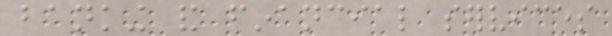banking and financial services
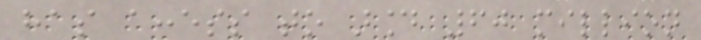has access to around 60 million
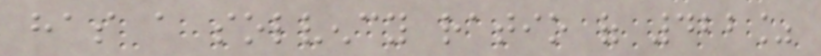has a solvency ratio of 422%
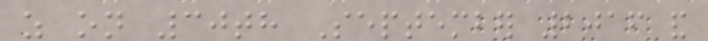as on 30th September 2016 and
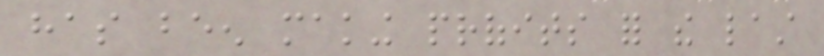has been making profits for the last
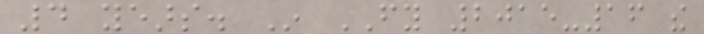4 years. In FY 2015-16 the
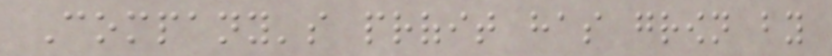Company's profit has grown by
